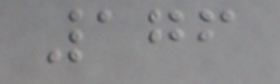176
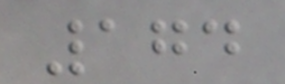174
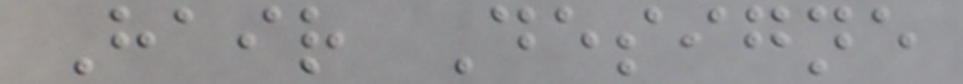Hair Designe
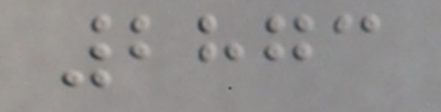2873
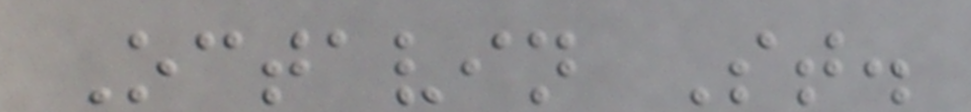Octavin St.
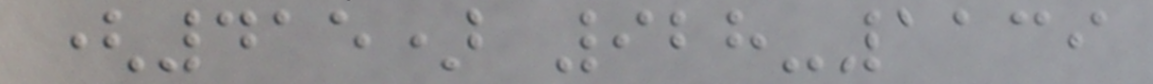(415) 928-1139
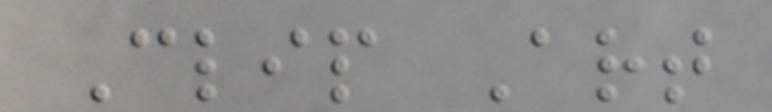Clip Art
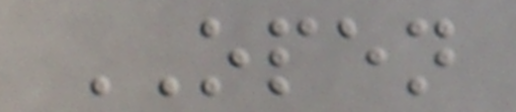OPEN
